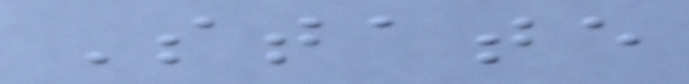State
